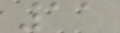11
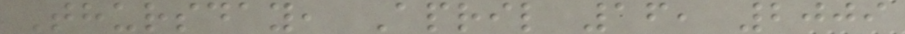Thursday, April 16, 2009
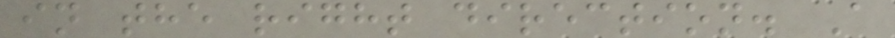in the right direction. A
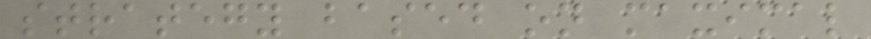strategy based on maximal
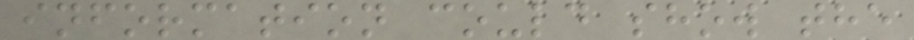information could show the
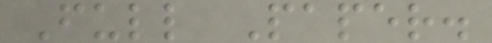Full Paper.
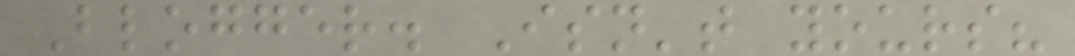Blogger. Isn't yours?
